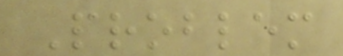Problem
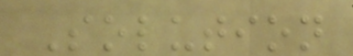Solution
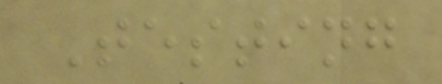Testing
